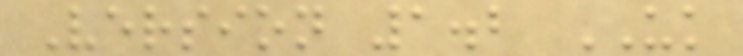Version 1.2 UK
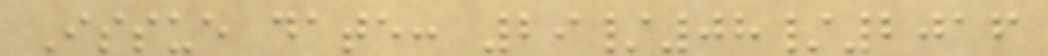Issue date: 29/08/2016
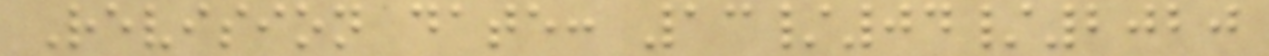Revision date: 13/04/2020
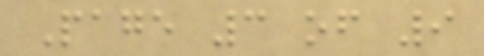Page 3 of 9
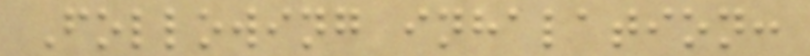Following inhalation:
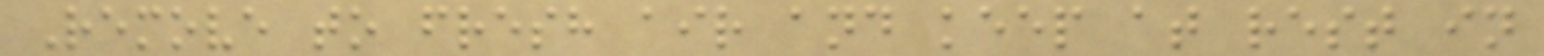Remove to fresh air and keep at rest in
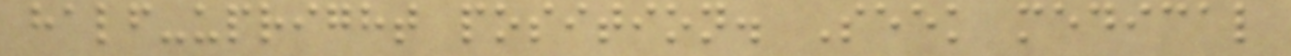half-upright position. Seek medical
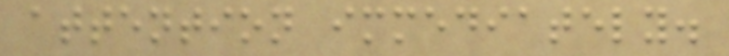attention immediately.
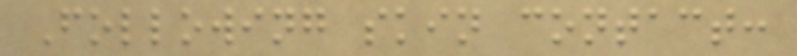Following skin contact:
